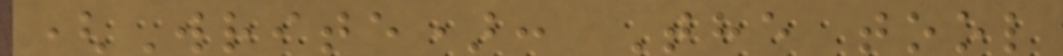(Write): The tool
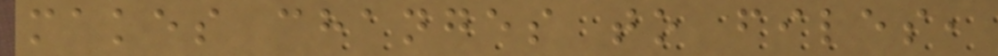makes changes to files,
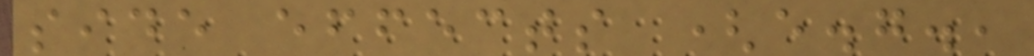side effects (e.g.,
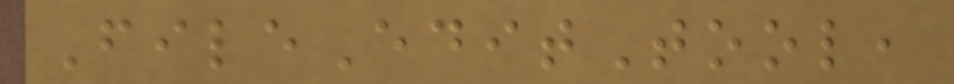FileEditTool,
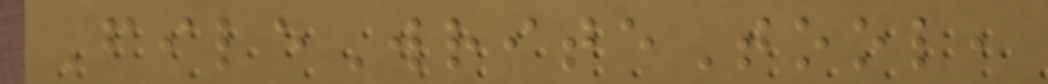FileWriteTool,
